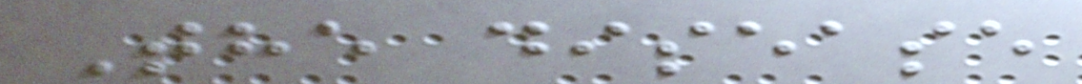The disease
